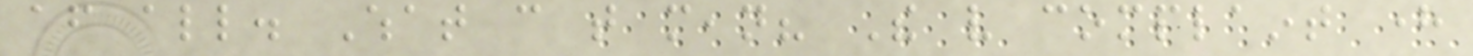after all. What can that mean? The very complaint here
